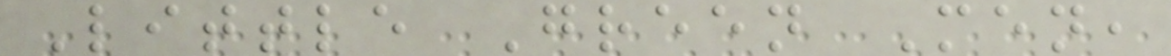Little Green Men,
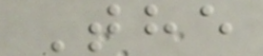The
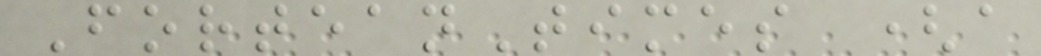ForteanTimes (a
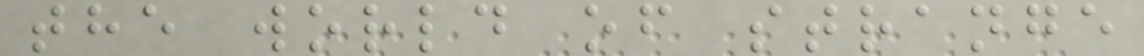the world of strange
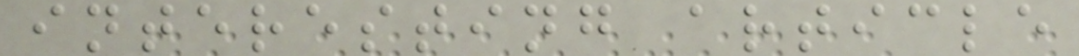interesting article
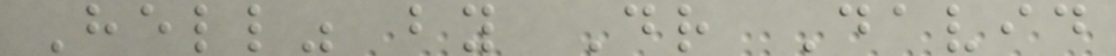Hell" by Dr David
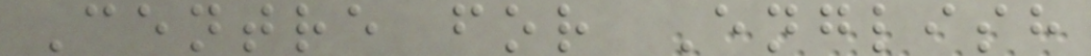Centre for English
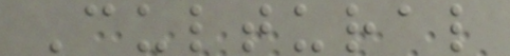Cultural
